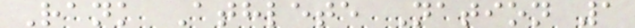Rank Athlete Nation 1
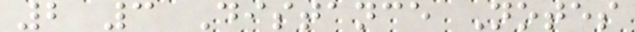2 3 Distance Notes
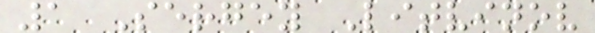1 Sergey Litvinov
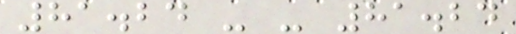81.24 - - 81.24
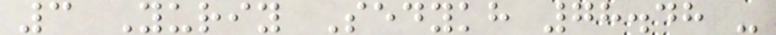3 Yuriy Sedykh 78.48 -
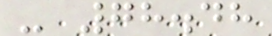- 78.48
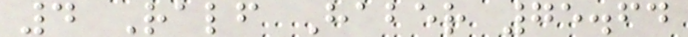4 Ralf Haber 75.64
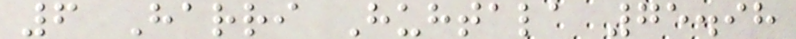6 Harri Huhtala 75.98
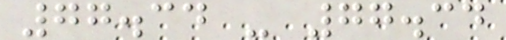77.34 - 77.34
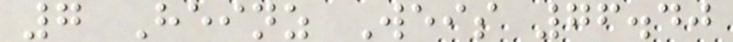7 Heinz Weis 76.40
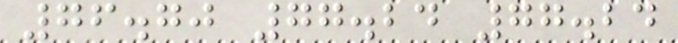76.70 77.24 77.24
